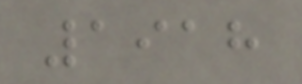1918
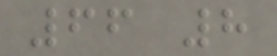66 8
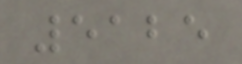5125
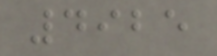4925
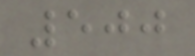500
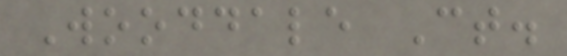Wooddale Ct.
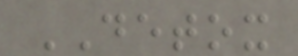DETOX
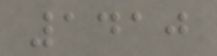1410
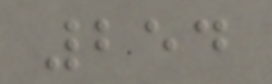254
